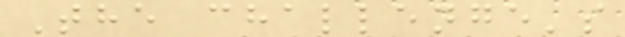The challenge's
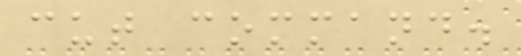cut command.
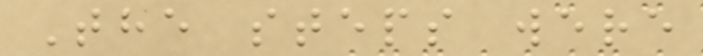The steps were
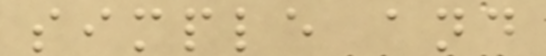simple and
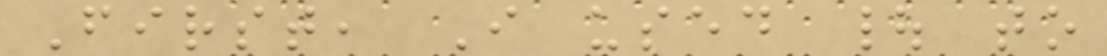First, I used | to
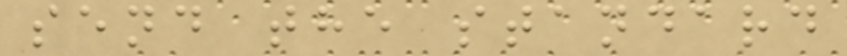send the standard
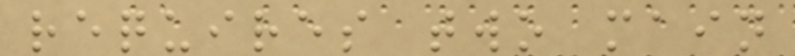requires two main
